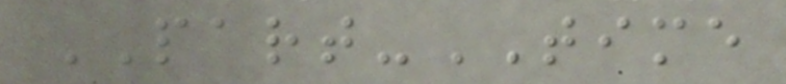PART-TIME
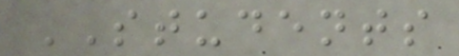STUDENTS
